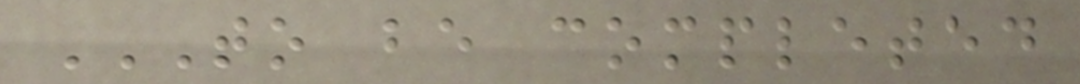TO BE COMPLETED
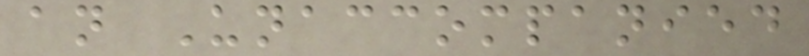an Unaccompanied
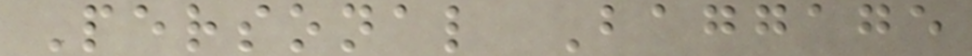Personal Baggage
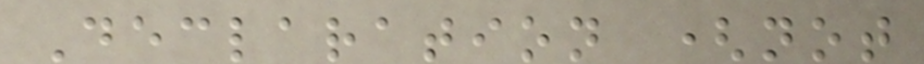Declaration (not
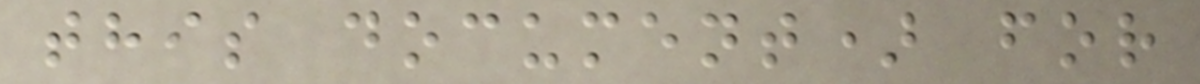this document) for
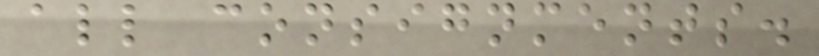all consignments.
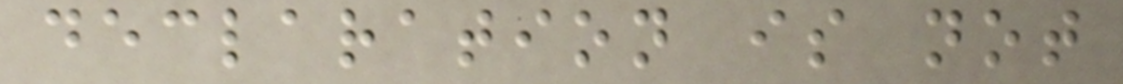declaration is not
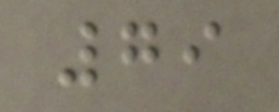79
